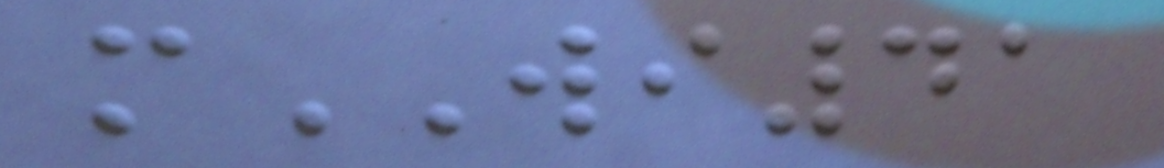mWI41
